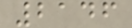2146
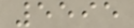5595
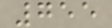755
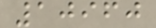10960
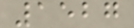1527
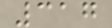317
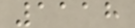1118
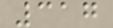317
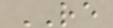RE
